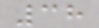38
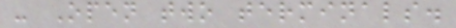- Open two terminals.
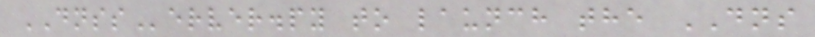DNSServer.py to launch the DNS
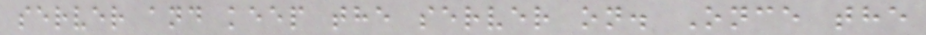server and keep the server on. Once the
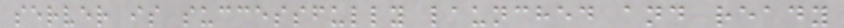server is successfully launched and ready
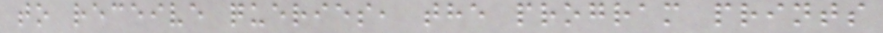to receive queries, the program prints
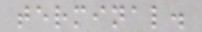terminal.
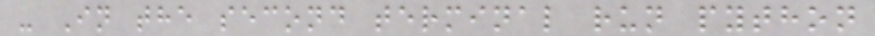- In the second terminal run python
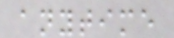anytime
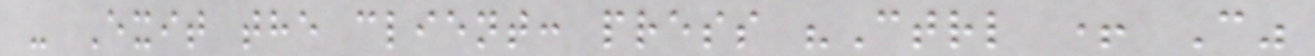- Exit the client: press "Ctrl + C"
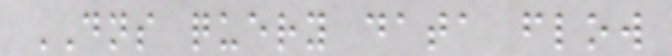DNS query data flow
